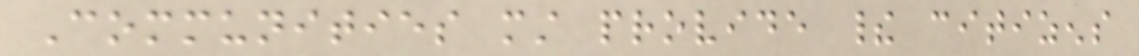Communities must provide their citizens
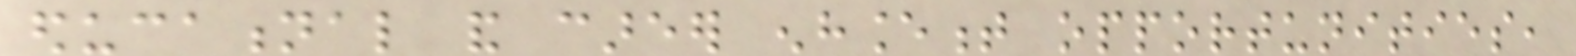educational and career enhancement opportunities,
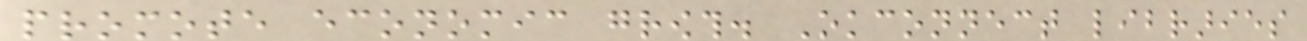promote economic growth. Okconnect libraries
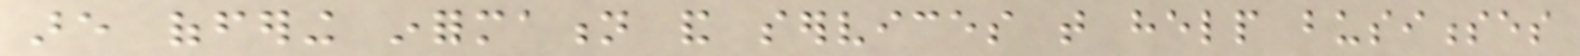are offering information and services that help businesses
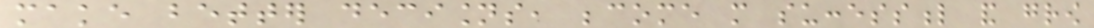make better decisions, become more successful and grow
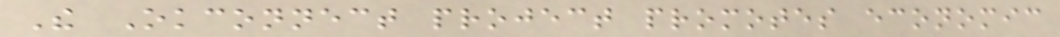The Okconnect project promotes economic
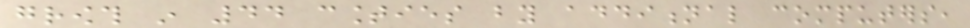growth in 44 counties by additional computers,
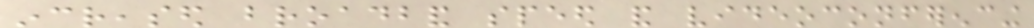increased broadband speed and videoconferencing
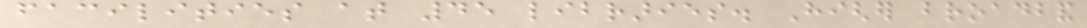facilities at 45 libraries. Higher broadband
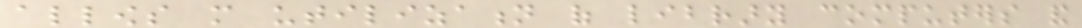allows more utilization of library computers and
